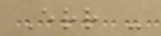Err -
